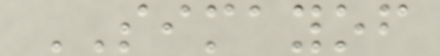SIMAYOF
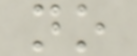no
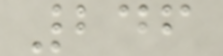246
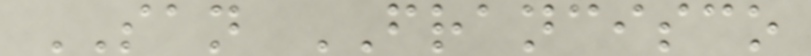SAN FRANCISCO
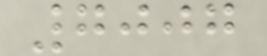7007
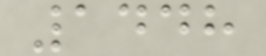1448
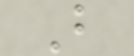B
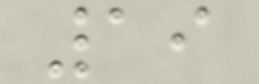19
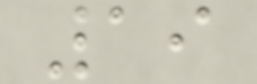19
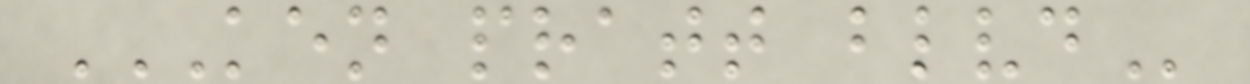KEN PRATT BLVD
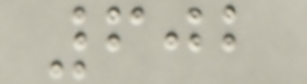602
